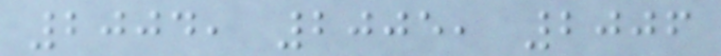2004, 2005, 2006
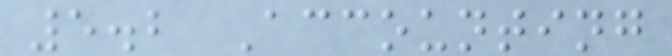5.2 Accounting
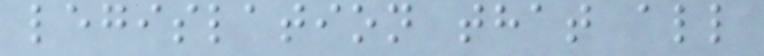legislation that all
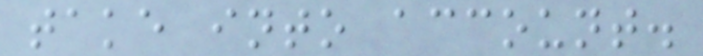take into account.
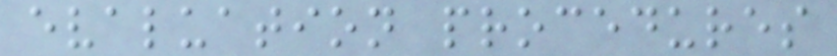evaluation procedures
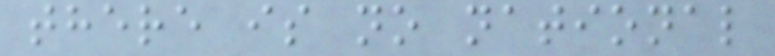there is no national
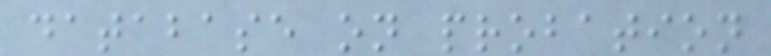database on probation
